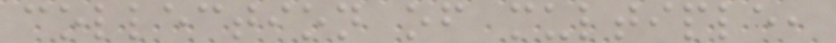collection of multiple,
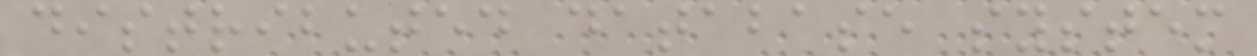distributed database system
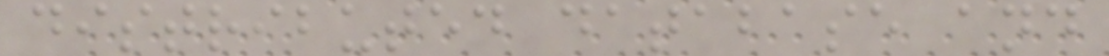distributed database and
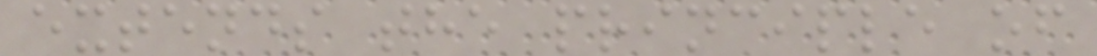extends the principle of
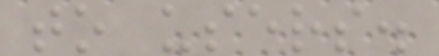to users.
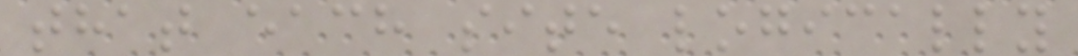that each site logically
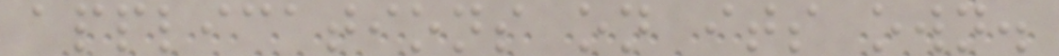applications on its own.
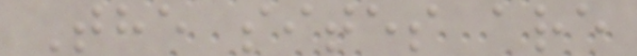The sites are
